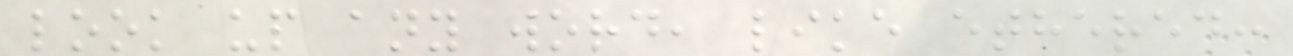look up any word, like ethered:
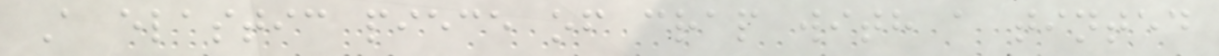A elastic piece of crap with a tinted
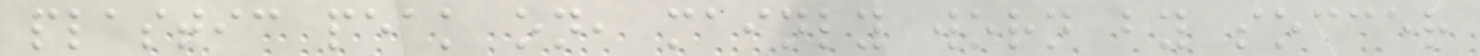plastic peak on, mainly worn by soccer
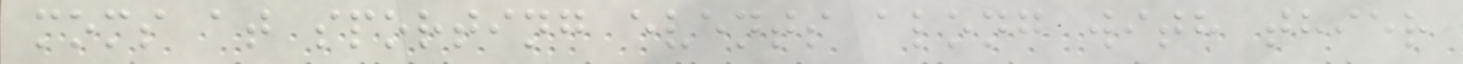moms at sporting events along with thier
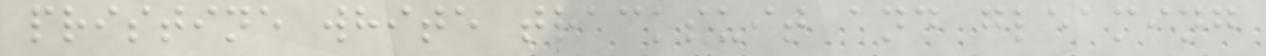pristine white tracksuit and gleaming
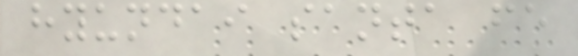hyundai santa fe
